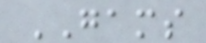GAMS
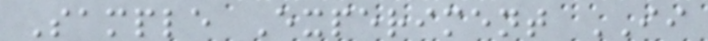Sample Experiment II
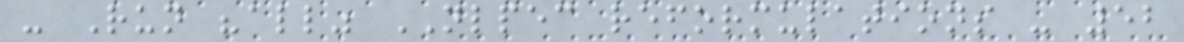- Run "all" NLPEC reformulations - 52
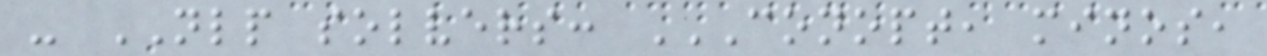- NLP solvers: CONOPT, MINOS,
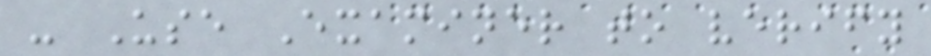- Use Examiner to verify
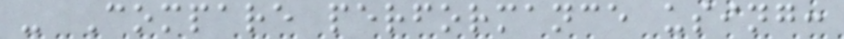- Compare performance using:
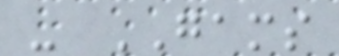- GAMS
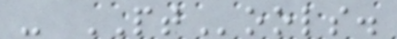- PTools.
